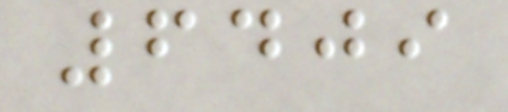6409
